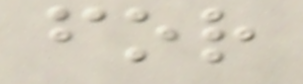for
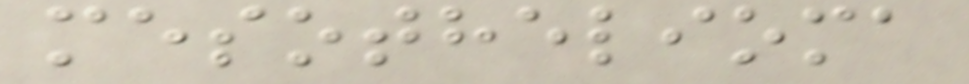mesothelioma
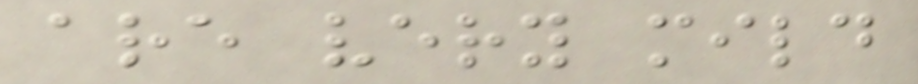are very mild
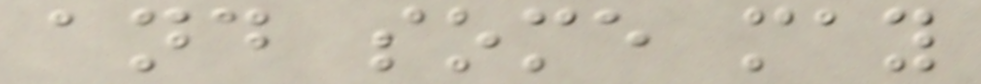and some may
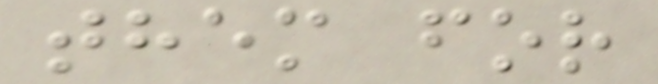them for
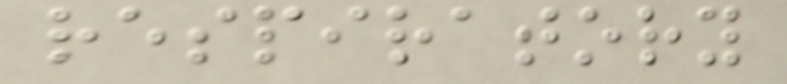respiratory
